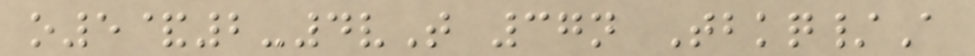o5&2-4vT 37n Tbkq/A
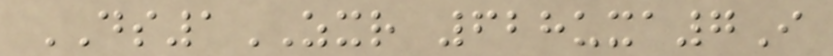DS1ZXR 628uxa7I
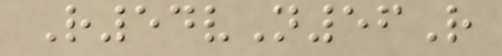R54vN56R
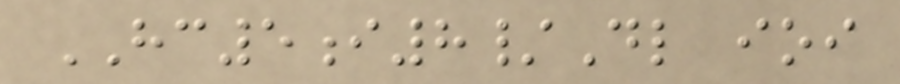HC5i8/Dl ioi
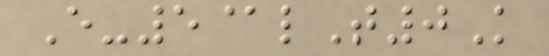E-5@lT0K
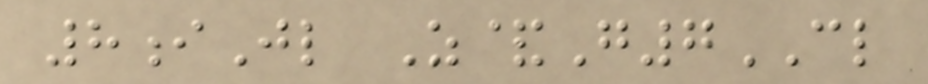8iJl Z&G7CL
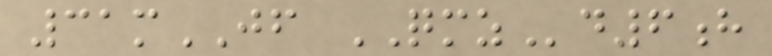31mJF QMZd6h
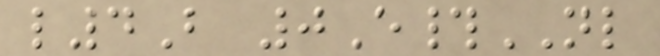l4B 0E#NL
